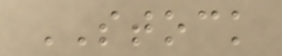STOCK
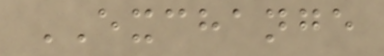EXCHANGE
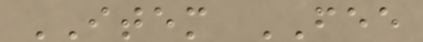ITEM FEE
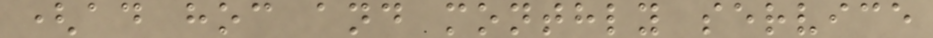(ad hoc and monthly service
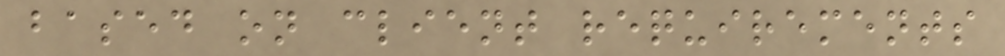based on client requirements
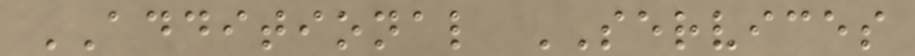ADDITIONAL SERVICES
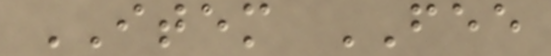ITEM FEE
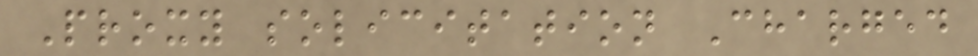Proxy solicitation Charged
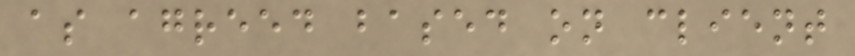as agreed based on client
